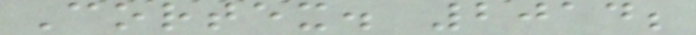Cortex. 2014;
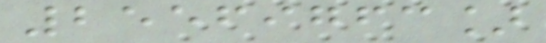25569763]
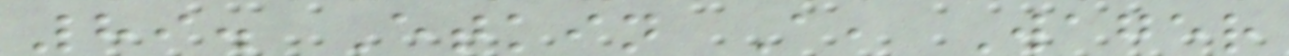89. Etkin A, Wager
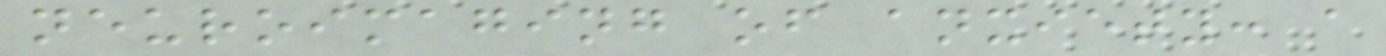neuroimaging of anxiety: a
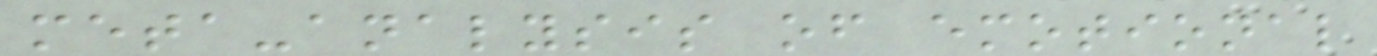meta-analysis of emotional
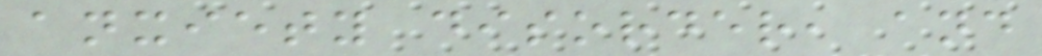anxiety disorder, and
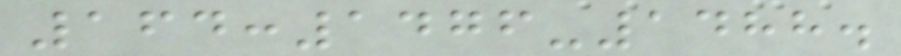164:1476-1488.
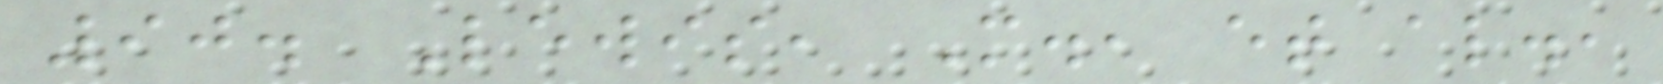90. Lewis, M., et al.,
